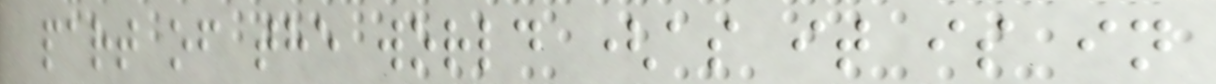part of the world (as it is in
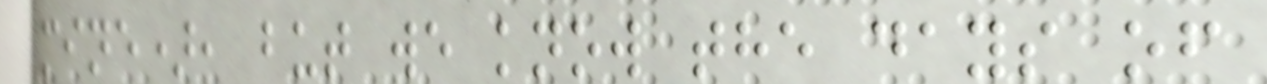mine), but we know the days of
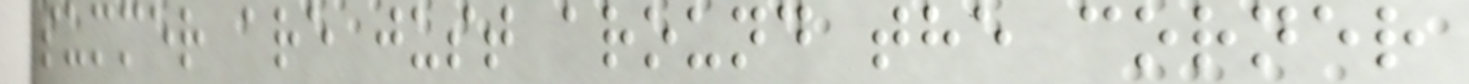summer are just around the corner
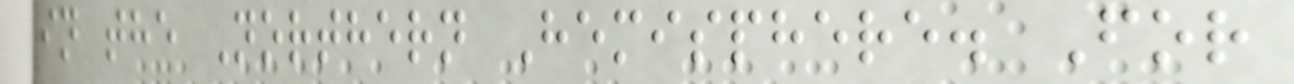in the Northern Hemisphere. For
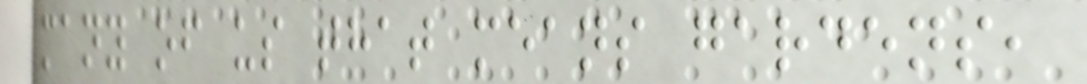many of us that means gardens,
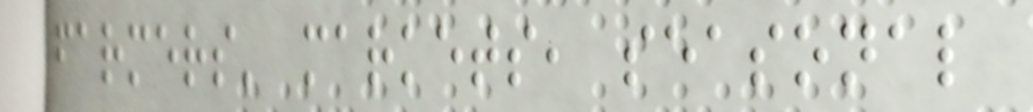farmers' markets, seasonal
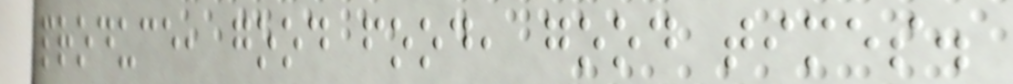produce, good food, good times.
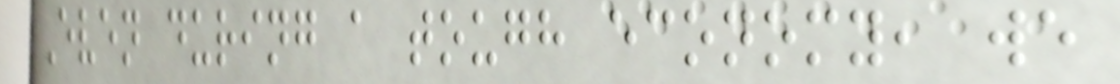Even during a tough economy, we
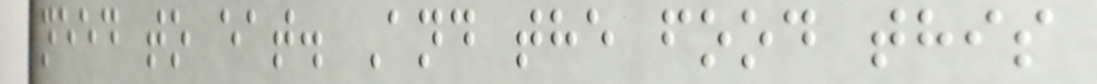need to eat. And the food this
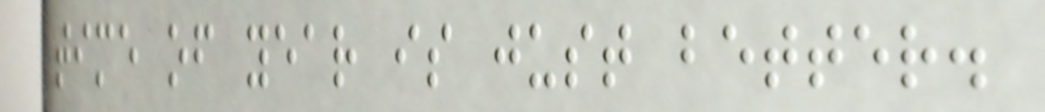time of year is just better.
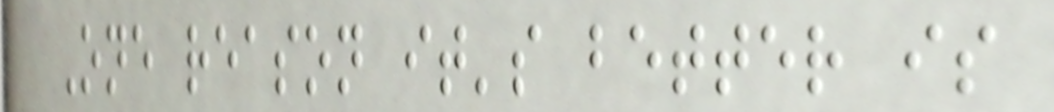One reason it's better is
